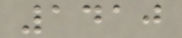1410
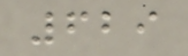629
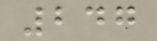247
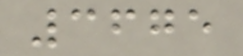3675
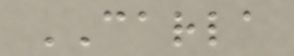CARLA
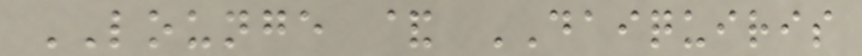LOUNGE & DAIQUIRIS
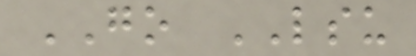GO LSU
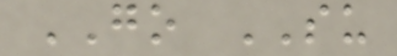GO SU
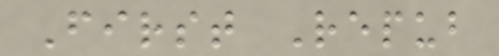First Repub
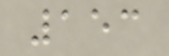153
